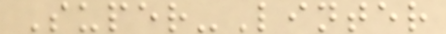Super-Linter
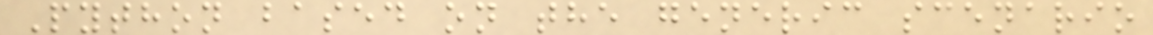Python based on the generic scenario
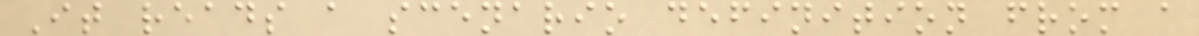It reads a scenario definition from a
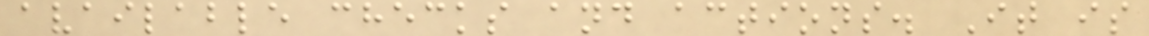available checks and actions. It is
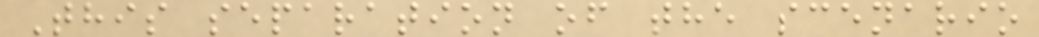This separation of the scenario
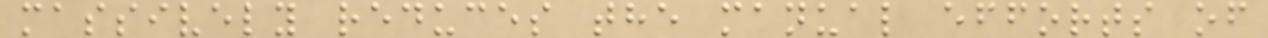massively reduces the manual efforts of
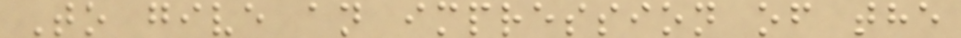To give an impression of the
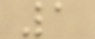1
